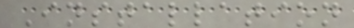Installation
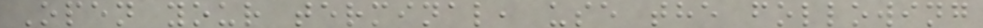Open your terminal, use the following
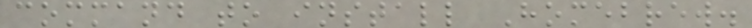command to install Homebrew.
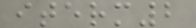iterm2
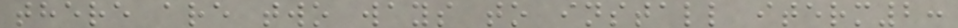there are two ways to install iterm2:
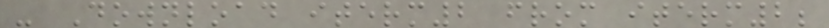- Download iterm2 from iterm2;
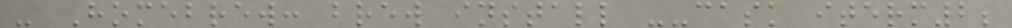- Homebrew: brew install --cask iterm2;
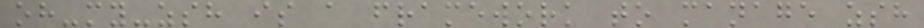oh-my-zsh is a framework to manage zsh
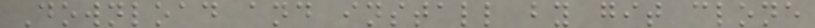Download and install by git clone
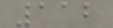112
